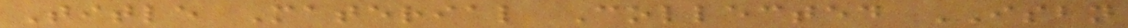Title Material Collected ISBN
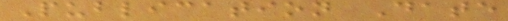Publication Date
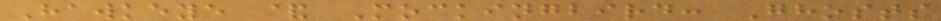Hawkeye & Mockingbird: Ghosts
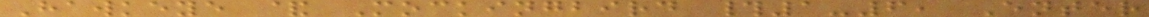Hawkeye & Mockingbird #1-6, Enter
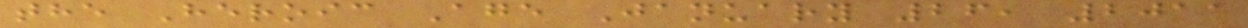the Heroic Age January 26, 2011
